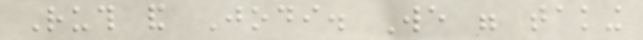Ruth and Jodi. We were taking
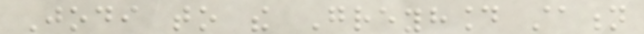Jodi to the Greyhound station
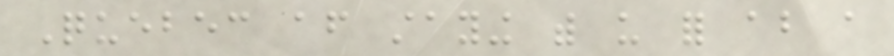Quebec after staying with us for about a
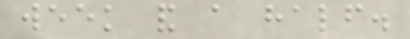week and a half.
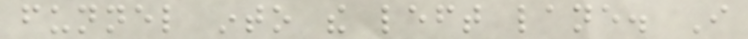funnel into the left lane. I
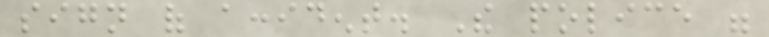sign of accident. The police were
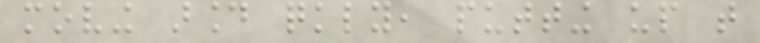moving around quickly, putting up that
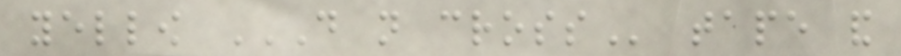yellow DO NOT CROSS tape and
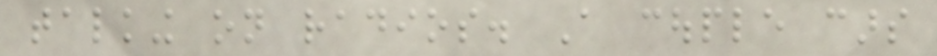talking on radios. A couple cars
